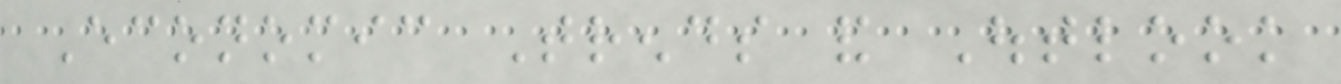Economic Trends and Outlook
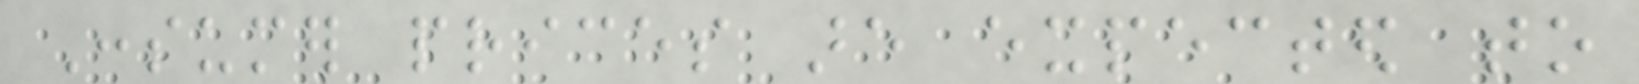Consumer prices are expected to
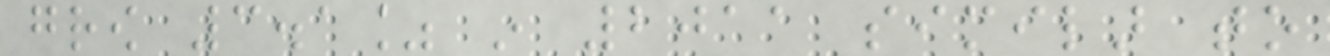grow 3.1% in 2011 similar to
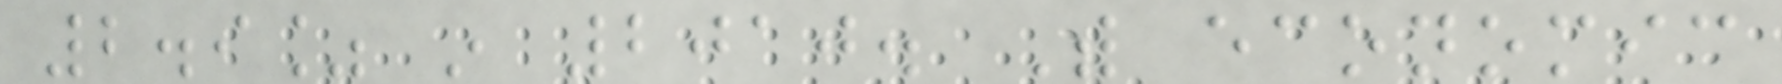2.9% in 2010. With economic
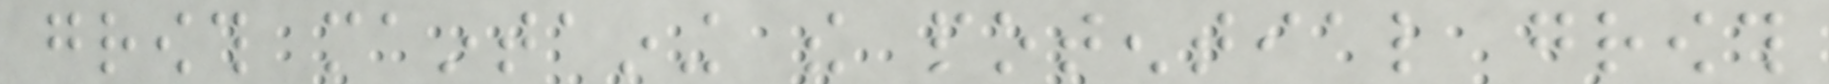growth maintaining the potential growth
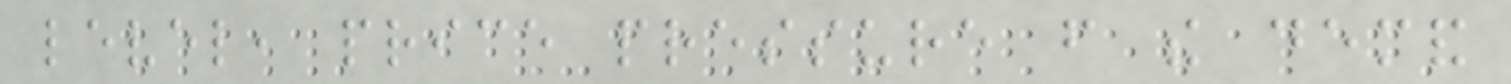level, price pressure from the demand
